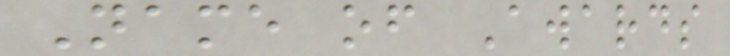Name of Awards
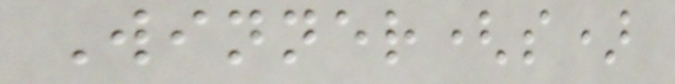Winner(s)
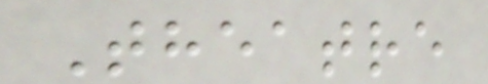Theatre
